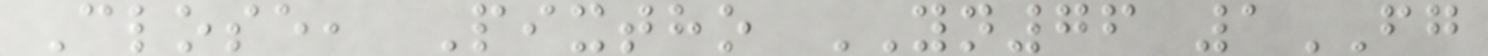Close, Pixtho YN76 1FG
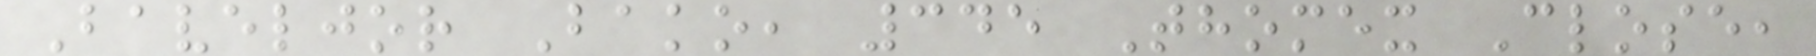Baveljor Bako, 345 Thomex Close,
